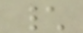\
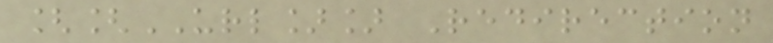[[URL]] Redirection
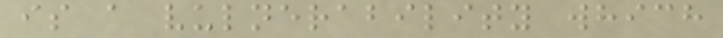is a vulnerability which
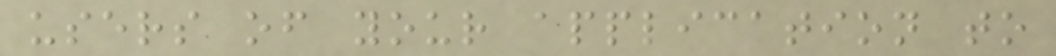users of your application to
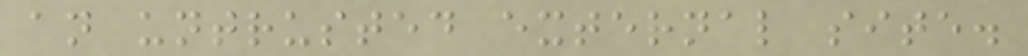an untrusted external site.
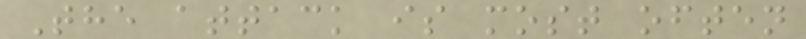The attack is most often
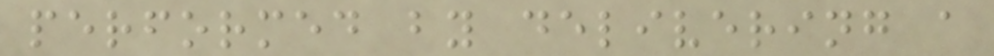performed by delivering a
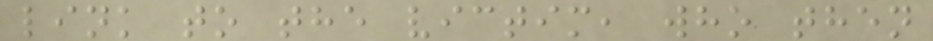link to the victim, who then
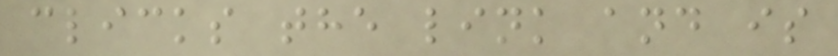clicks the link and is
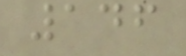146
